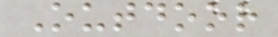Outdoor
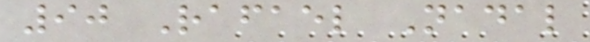90 Rafael Nadal
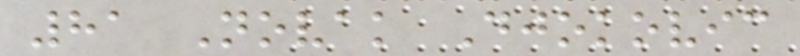81 Novak Djokovic
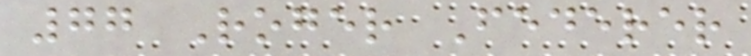77 Roger Federer
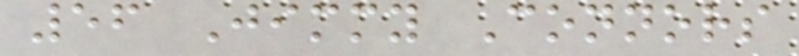56 Jimmy Connors
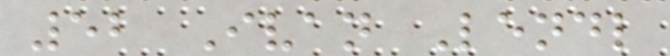52 Ivan Lendl
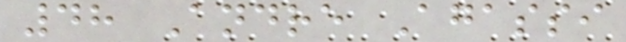48 Andre Agassi
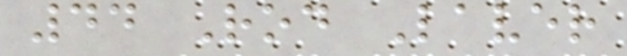44 Rod Laver
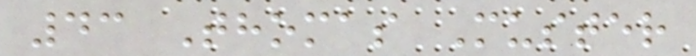43 Thomas Muster
